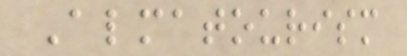Almatourism
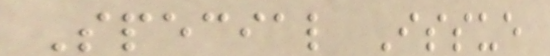Special Issue
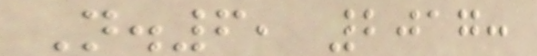N.6, 2017:
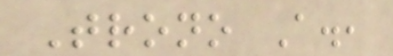Trono A.,
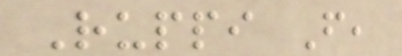Ruppi F,
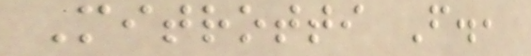Mitrotti F.,
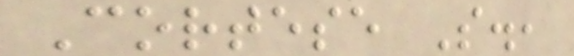Cortese S.,
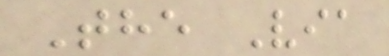The Via
